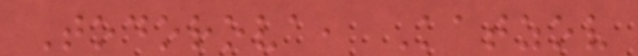Todorova, Katzov
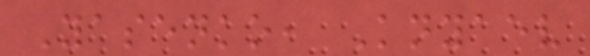Yasenko, Knyaev
